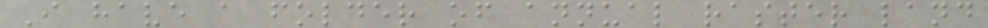I have a folder of annual raster land
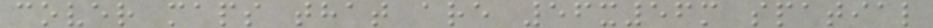cover maps that are 56x56m spatial
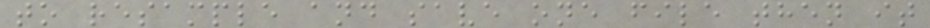to resample and save one file then it
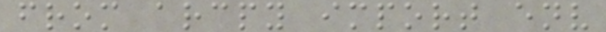from arcpy import env
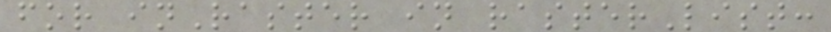for inRaster in rasterList:
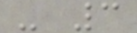- 3
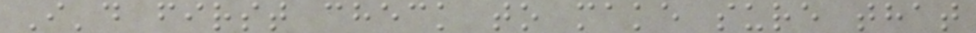I'd first check to make sure that
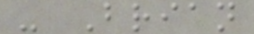- Brian
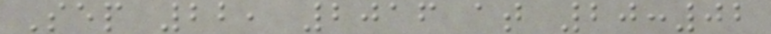Sep 22, 2016 at 20:02
